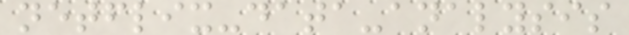netflix-data-analysis
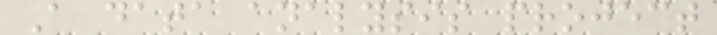A data analysis project
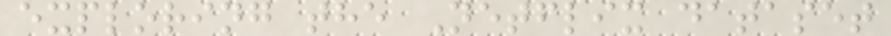exploring the Netflix dataset
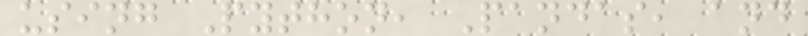using Python, Pandas, and
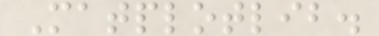Matplotlib.
